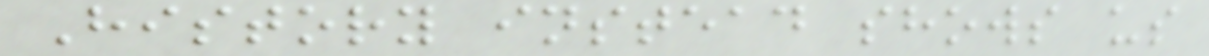History instead shows us
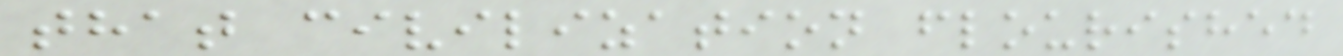that civilization flourished
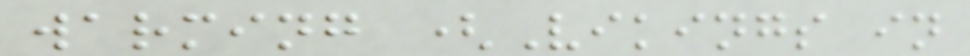warming (Vikings in
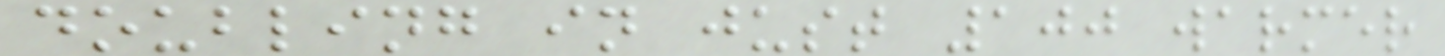doubling in just 100 warmer
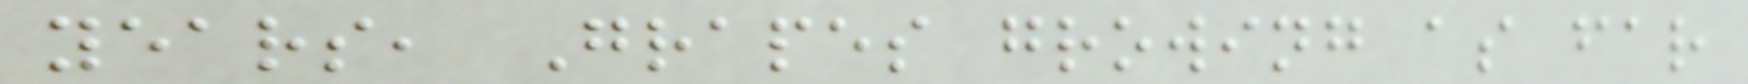years, Grapes growing as far
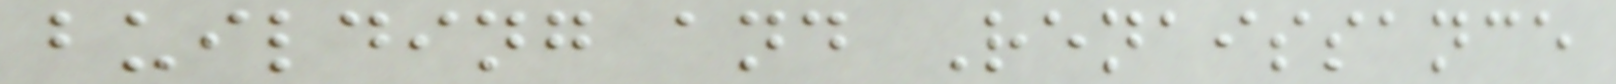building and Renaissance
